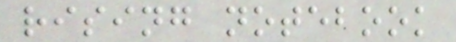rising notebook
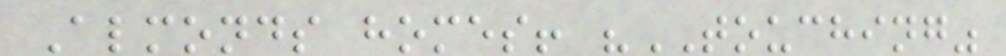Almonds homes! "TOUCHING"
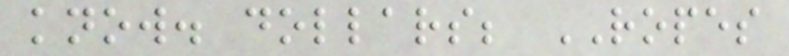know. dollars; ROPES
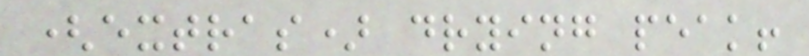(extras) drying peak!
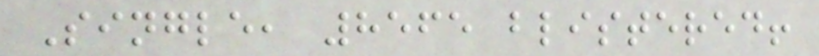Single, 8565 blistered!
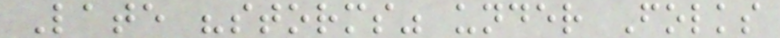Late "storms" under Folks
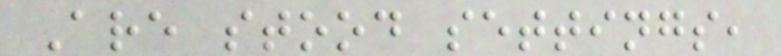Are stood settings,
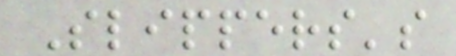Slippers's
